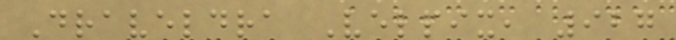Draveldra Velpix, 927
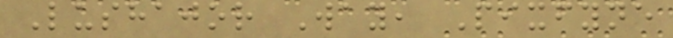Lushajor Way, Pixfyne
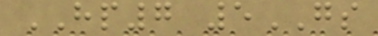HP7 5GS
